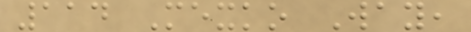114 Mexko Way,
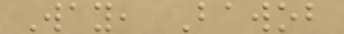Way, Bawob
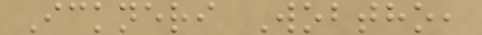Ickneri Wobtho,
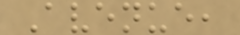Avenue,
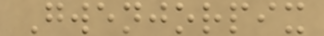Gwenjorpix
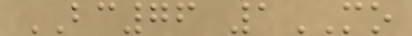BC76 1MO
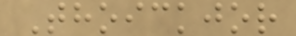Thoickjor
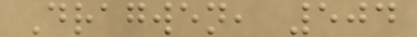Dragwen, 504
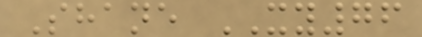Shane XY76
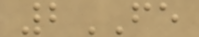2FE
